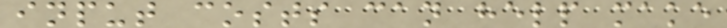input costs can help make
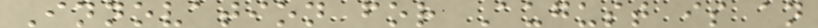Innovation for August is an
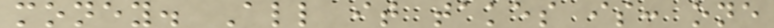money. All it takes is: one
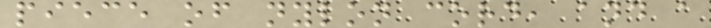piece of nylon cord, and a
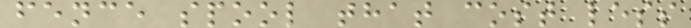fence spool that cost less
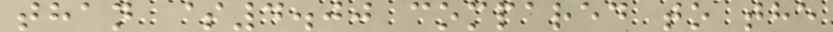than $4.00 compared to the
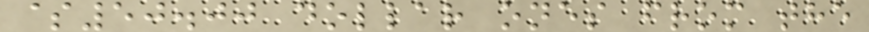$50.00 dollar ones from the
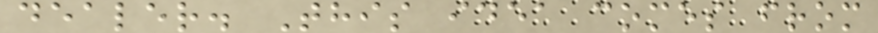dealer. This idea comes from
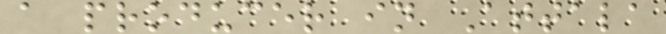a producer in Attala
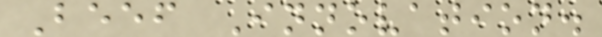Beef Innovation.
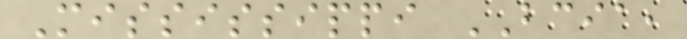Mississippi BCIA,
